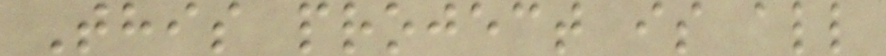This project is all
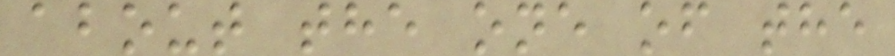about the one of the
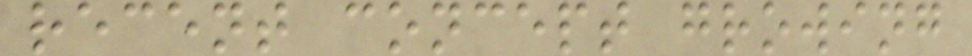recent concept growing
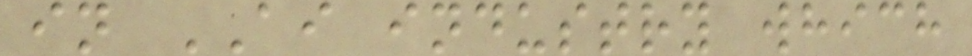in AI industry which
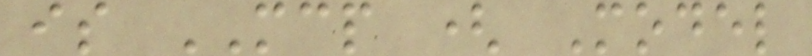is MCP ( Model
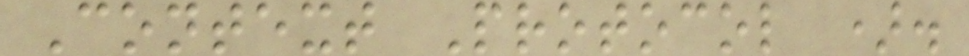Context Protocol ).
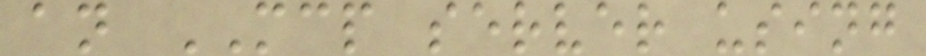an MCP server using
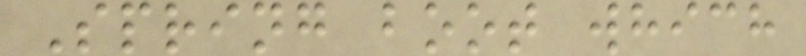Spring boot which
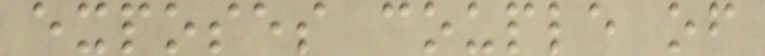exposes couple of
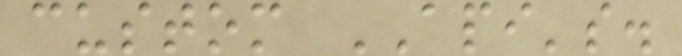custom API's.
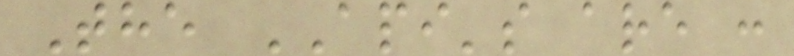The API's are :
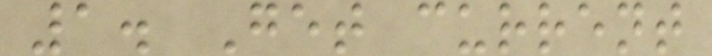1. Get current
